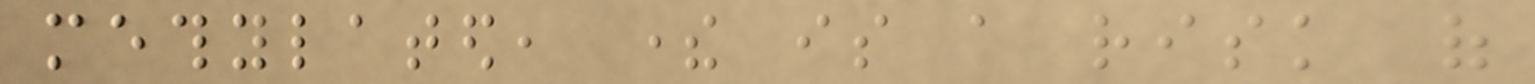methylated, there is a risk of
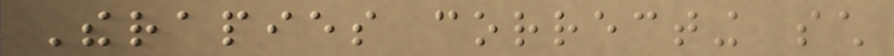Therapies correcting such
